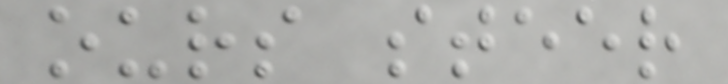ours steer
